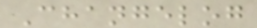Changelog
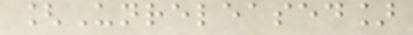[Unreleased]
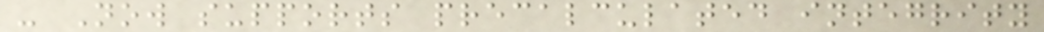- Now supports precalculated integrity
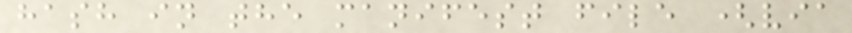hash in the manifest file (via
